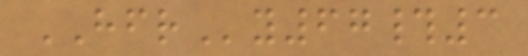HFRy67#3
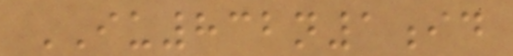IU832n1id
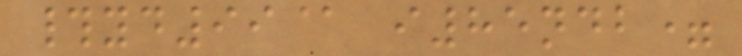#yd99@ i85ndb=
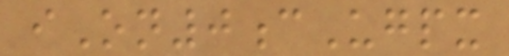iOn0cUgpx
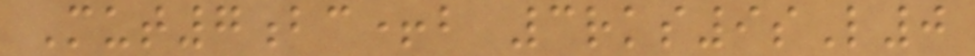Mut7bc+b 3rks9sL0
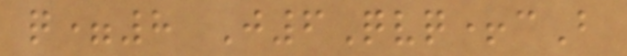q=8 J6Qvq+cB
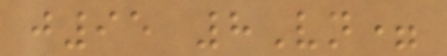j95 8Vn=
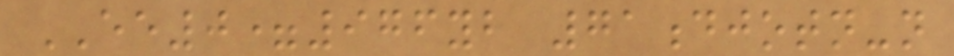EE0=976yb 71djotn-n
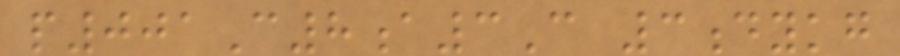p001C8a3C 3dykg
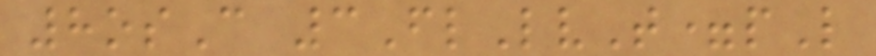8osC 3FlLvT=pL
